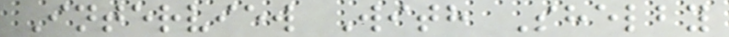Interview With Shelby
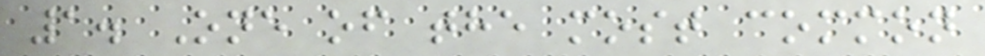1. One of the most common
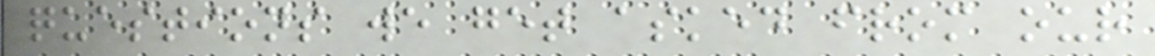questions we get asked from our
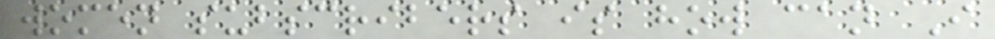women subscribers is how can I
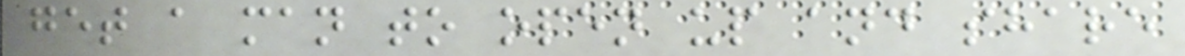get a man to open up and share
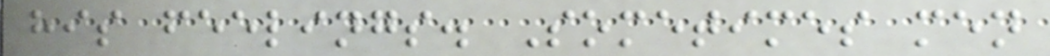his feelings. Sometimes men
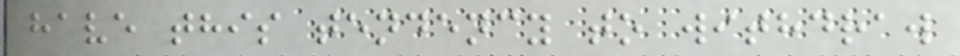have this tendency to withdraw
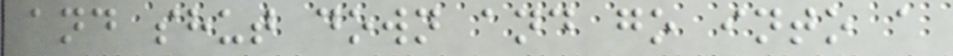and shut down and go into a
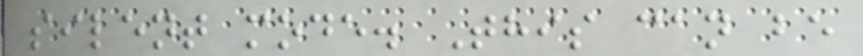silent mode. This can be
